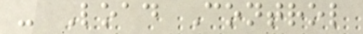- Load Control
